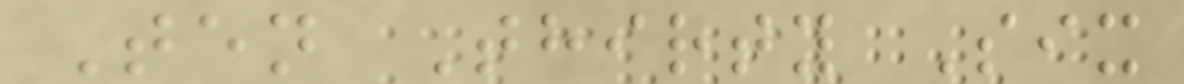Ten Thirty Six
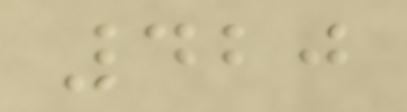420
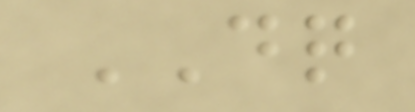DQ
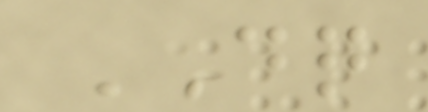DQ
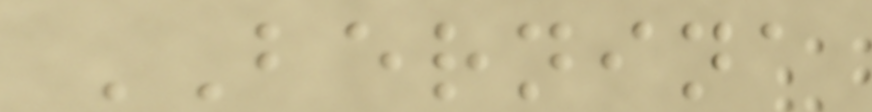BERNINA
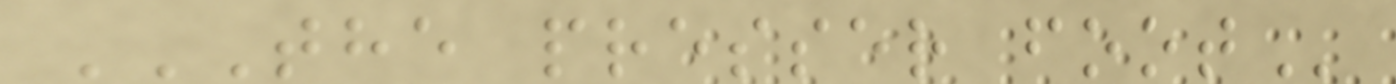THE PRESSER FOOT
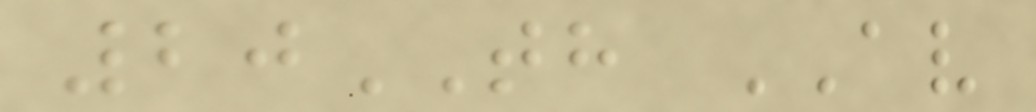20TH AV
